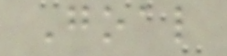Goal
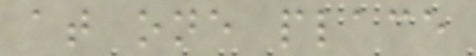at one place
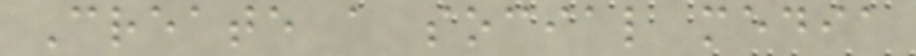Create a social media
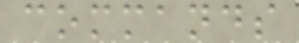commands
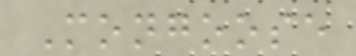Mongoose
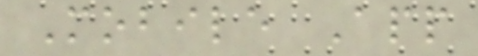Mobile App
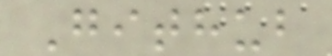Github
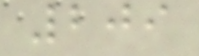209
